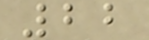22
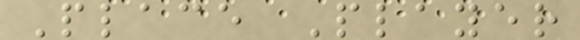Place Player
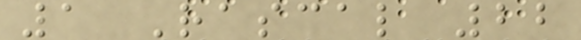1 Rascal 22
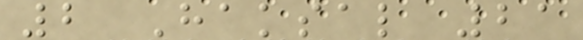2 Haksal 21
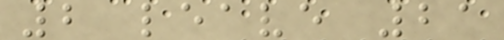2 leave 21
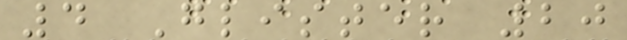4 Glister 20
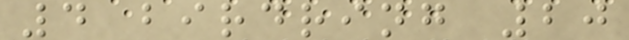4 birdring 20
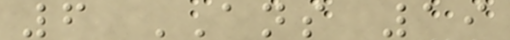6 ANS 19
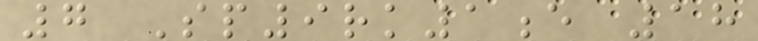7 Sp9rk1e 18
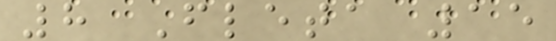8 Fleta 15
